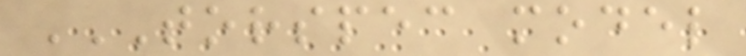TORSPEC MODEL
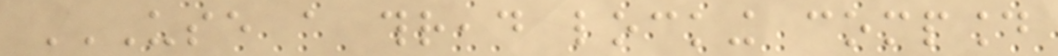USE A THREAD LOCKING COMPOUND
